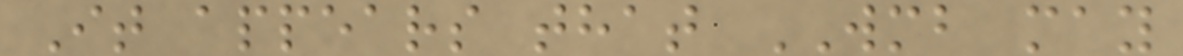It appears that WMB may
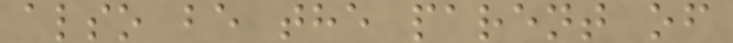also be the parent of
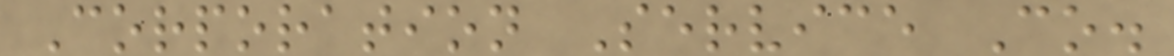Corporation Service Co.
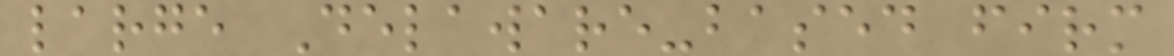large Delaware-based firm
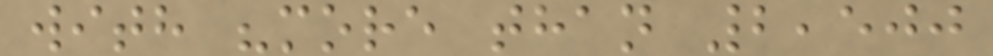with "more than 2,500
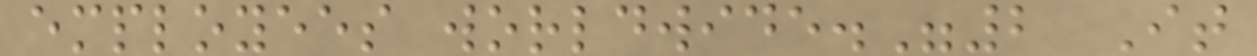employees worldwide."2 It
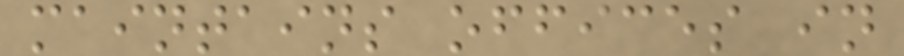maintains offices in
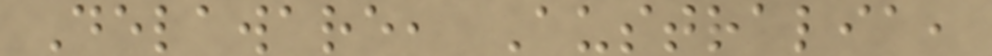Delaware, Australia,
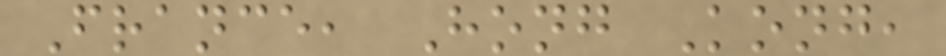France, Hong Kong,
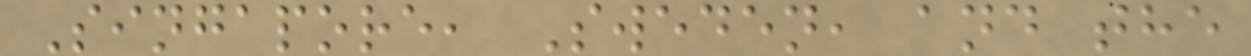Singapore, Sweden, and the
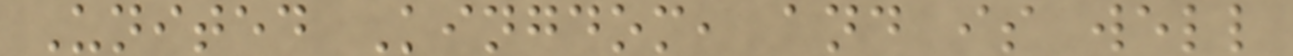United Kingdom, and is well
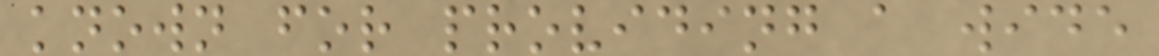known for providing a wide
